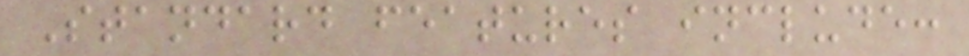Standard features include:
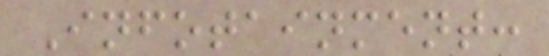Infotainment:
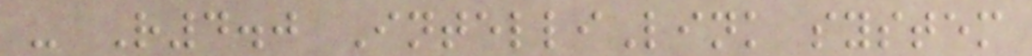- R4.0 IntelliLink system
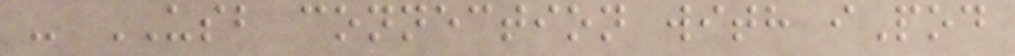- USB connection with iPod
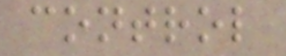control
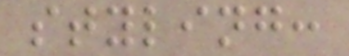styling:
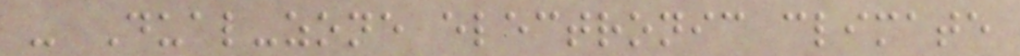- Dual-zone electronic climate
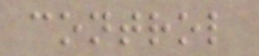control
